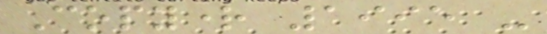Copyright 1995 -
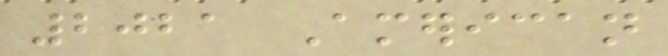2021 American
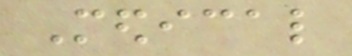Medical
